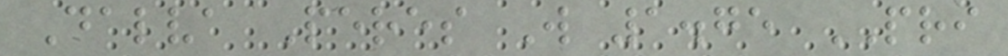Dalva Peres W 1.75 PRI
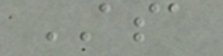ASA
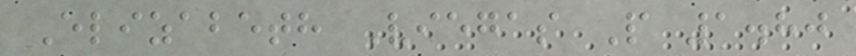Elizabeth Viegas P 1.80
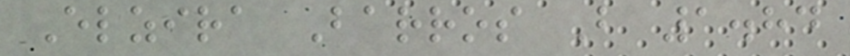Elzira Barros B 1.84
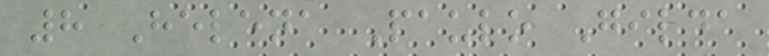8 Helena Paulo Gilda
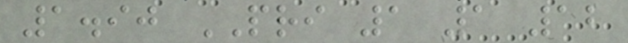1.90 PRI 1 1 12
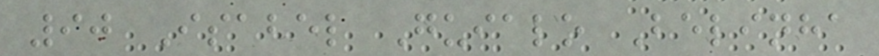90 Isabel Guialo Belinha
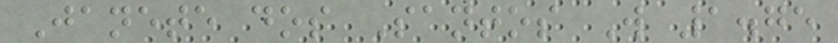Janete dos Santos W 1.75
